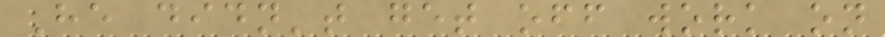He didn't get off work on
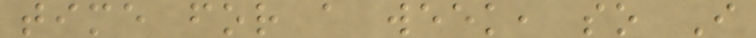time for a week, so I
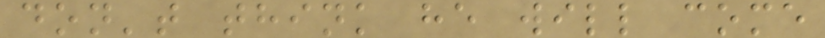don't think he will come
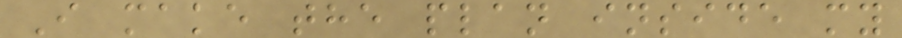I make the plan inside my
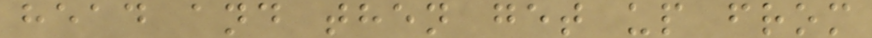head and then get up from
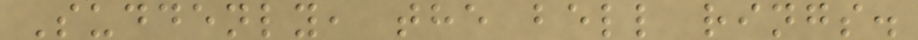Suddenly, the bell rings.
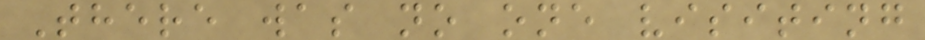There was no one visiting
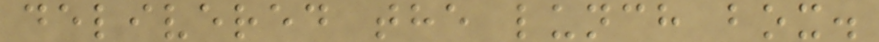delivered the lunch box.
